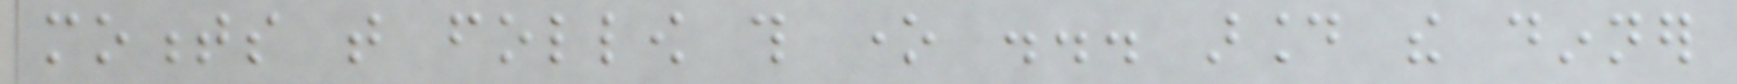moments that follow this one ... around the dinner
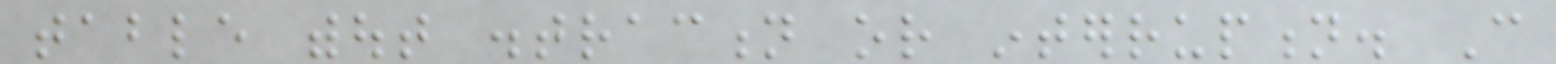table without distraction or interruption. Can
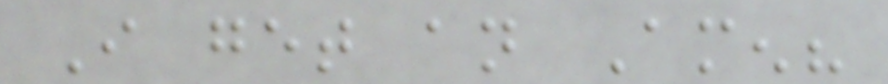I get an Amen?
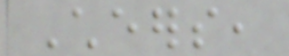Cheers,
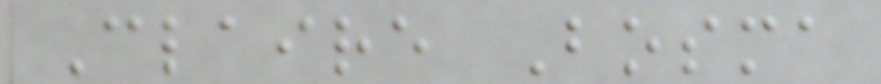Claire Bosma
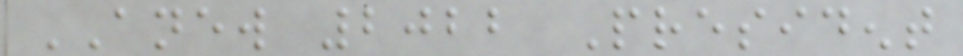ANEW 2022 President
